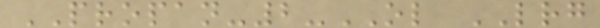PROPAN-2-OL LRG
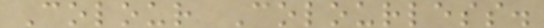Colour Colourless.
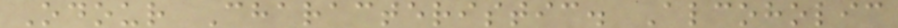Odour Characteristic. Alcoholic
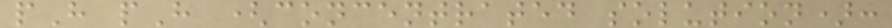pH pH (concentrated solution):
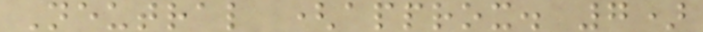Neutral (approx. 7)
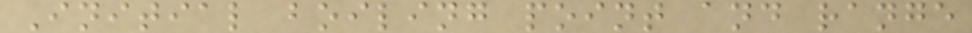Initial boiling point and range
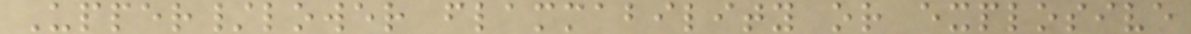Upper/lower flammability or explosive
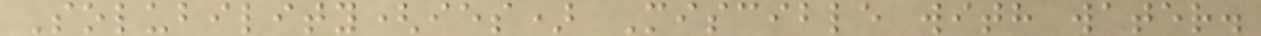Solubility(ies) Miscible with water.
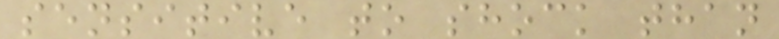sensitive to shock than
